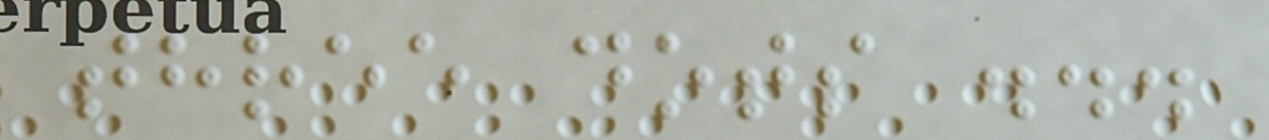three dots ...
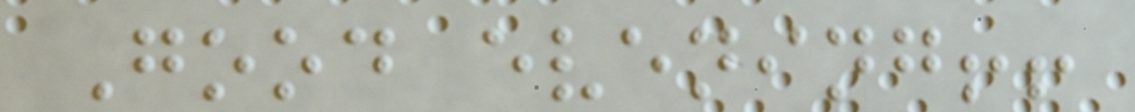Good evening!!
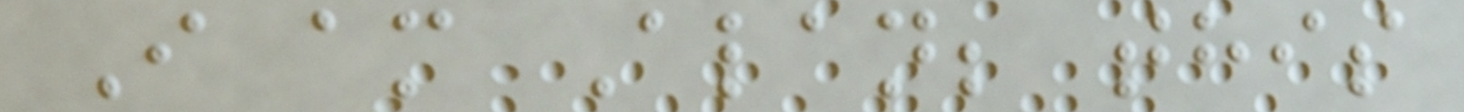I am Alan; this
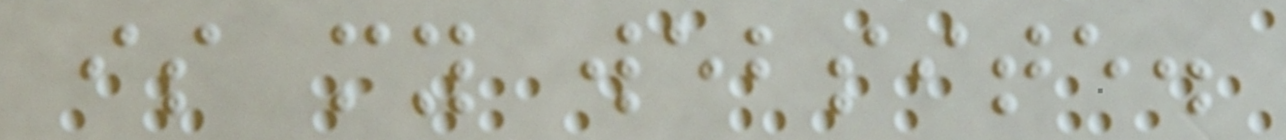is my website.
